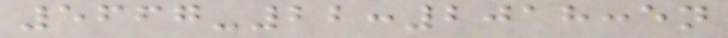5667-22:2018:en
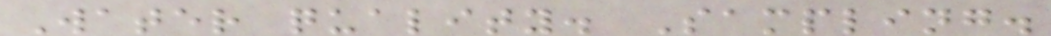Water quality. Sampling.
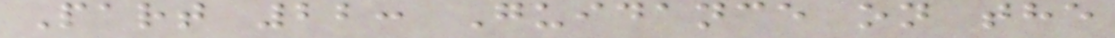Part 22: Guidance on the
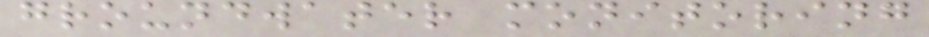groundwater monitoring
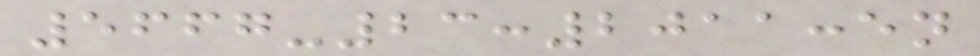5667-23:2011:en
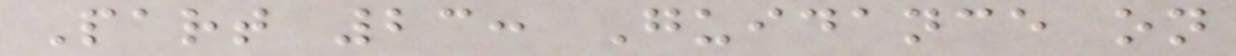Part 23: Guidance on
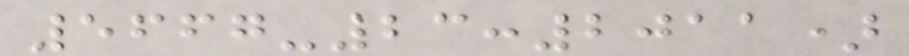5667-23:2011)
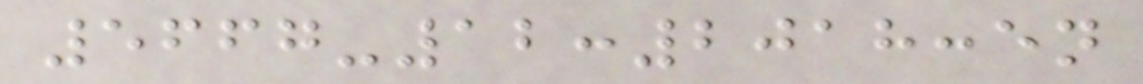5667-12:2018:en
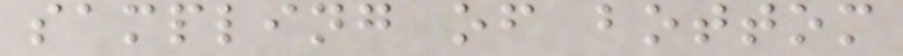sampling of bottom
